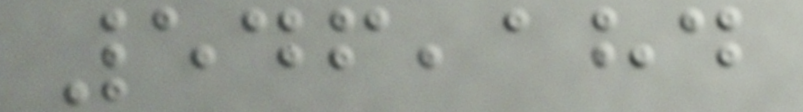546,184
